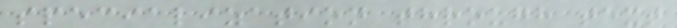specialization through text
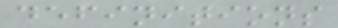definitions
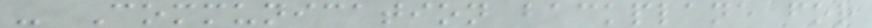- Communication backplane for
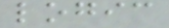logic
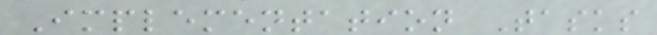Implementation Tasks
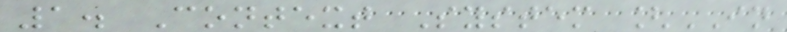1. Context System [IN
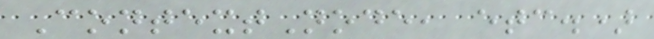ContextNode, etc.)
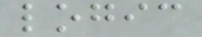logic
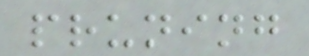pruning
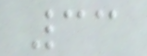33
